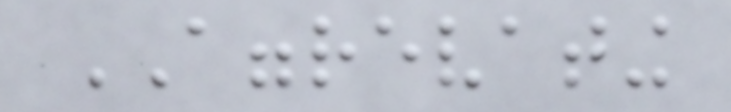AGGREVATING
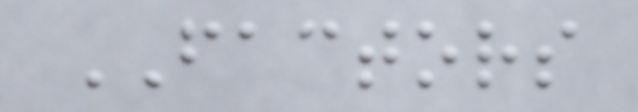FACTORS
